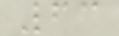63
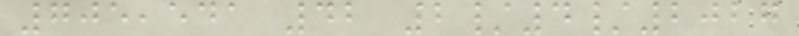705,541 42 2/4/2027
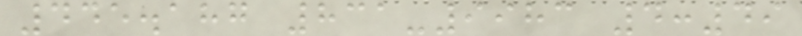445.187 831-9983 4:49
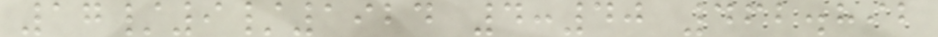17/9/1924 4:40 462.892
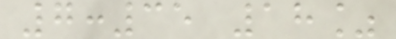7:35 18%
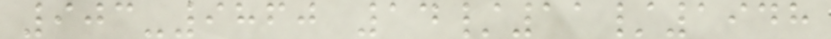903-9860 14/11/1948
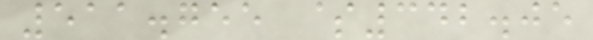511.755 $342.05
